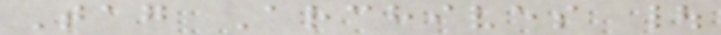Tag Archives |
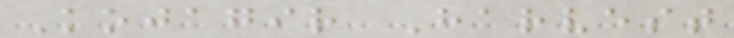Kojagir Harvest
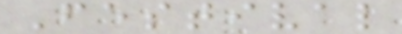Festival
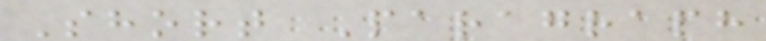Short Paragraph
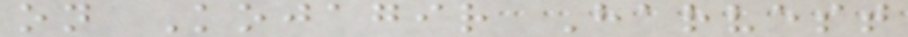on Kojagir Harvest
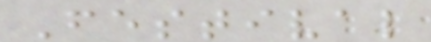Festival
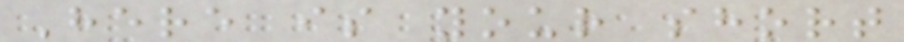Here is your short
